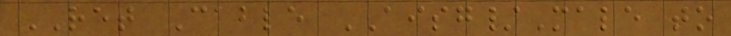RET Cable AISG/Male to
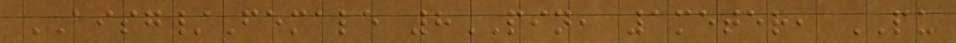AISG/Female 8PIN, 1meter, PU
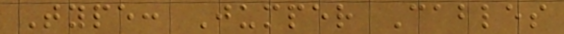Type: Jumper Cables
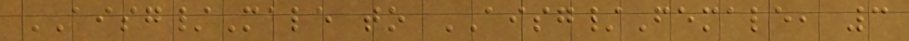AISG/Male to AISG/Female, 3
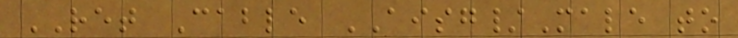RET Cable AISG/Male to
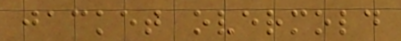jacket overmold
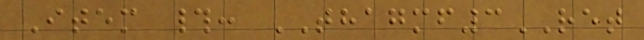Item #: THAGMF3RET
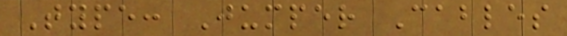Type: Jumper Cables
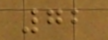72
